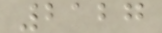2127
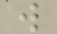w
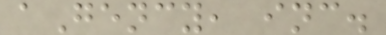aGency, inc.
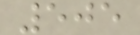505
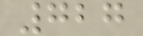727
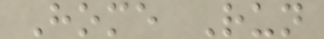Home Run
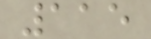115
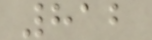812
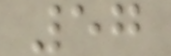57
